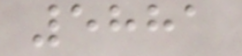5881
